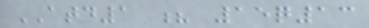ATD1 ? 15q13
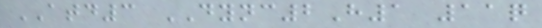ATD3 DYNC2H1 11q
